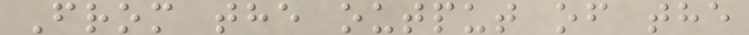From the output of the
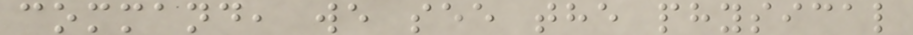command, we see the physical
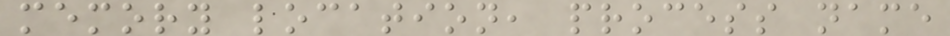memory location, process name
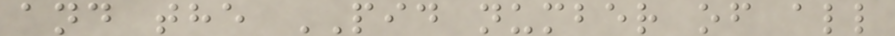and the PID number of all
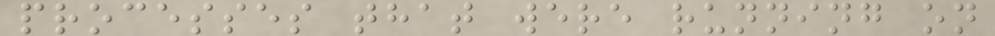processes that were running on
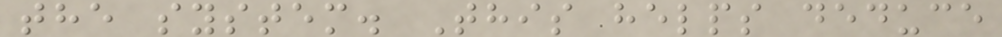the system. This helps deduce
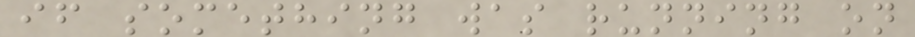if something was running on
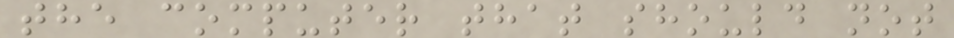the computer that should not
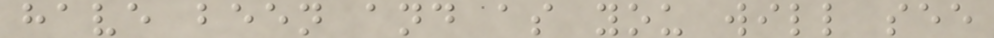have been and as you will see
